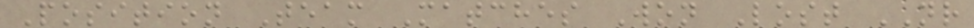Position Team Matches Won Lost NR
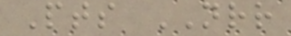Pts NRR
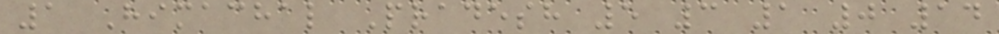1 Himachal Pradesh 5 3 1 0 14
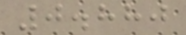0.880
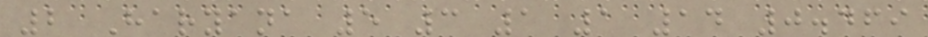2 Haryana 5 3 1 1 14 0.469
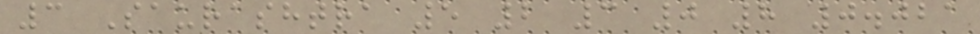3 Saurashtra 5 2 3 0 8 0.021
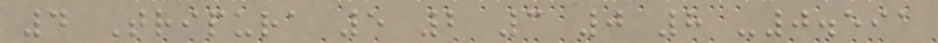4 Tripura 5 2 3 0 8 -0.591
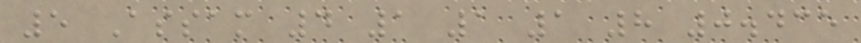5 Assam 4 1 1 1 8 0.435
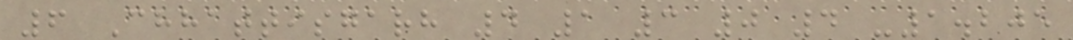6 Chhattisgarh 4 1 3 0 4 -1.205
